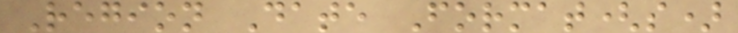Region Date Format(s)
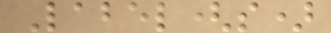Label(s)
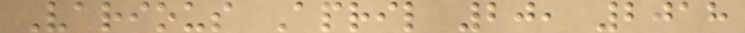Various April 20, 2018
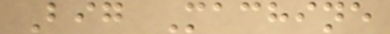Big Machine
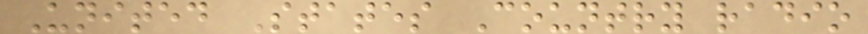United States Country radio
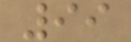99
